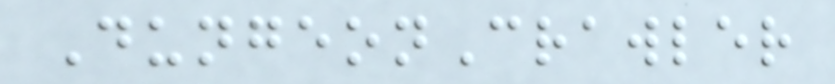DungeonCrawler
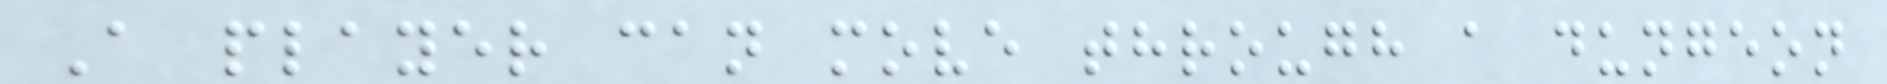A player can move through a dungeon
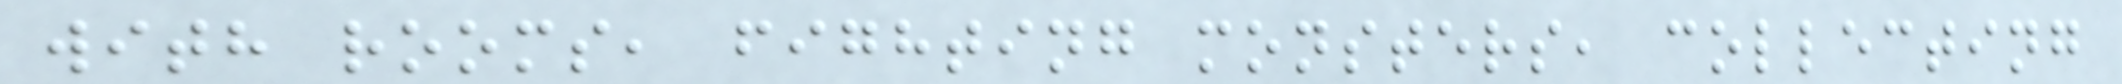with rooms, fighting monsters, collecting
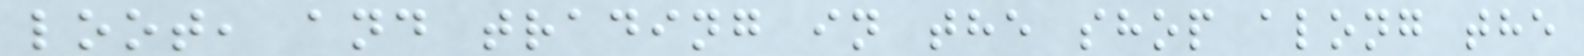loot, and trading in the shop along the
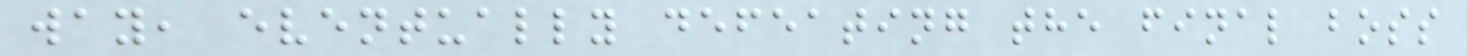way, eventually defeating the final boss
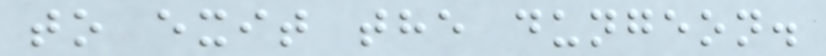to exit the dungeon.
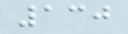130
